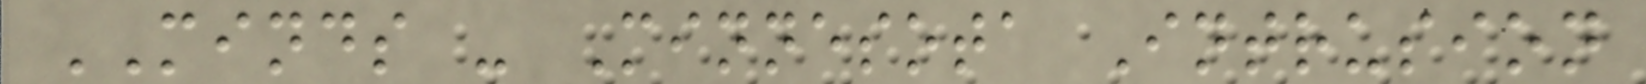MINDS - Minnesota Intrusion
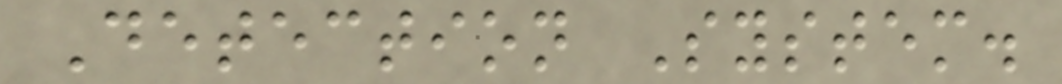Detection System.
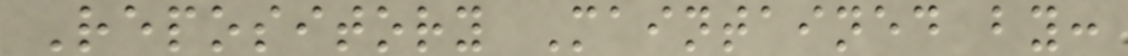Repository Maintained by:
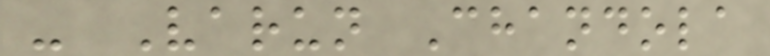- Varun Chandola
